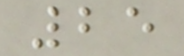25
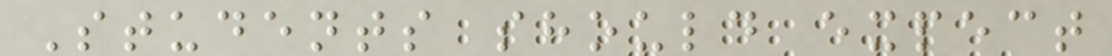Students should expect
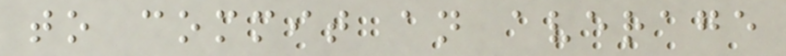to commit an average
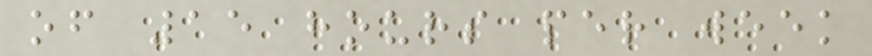of 15 hours per week
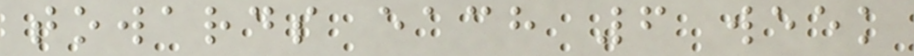towards each 6 week
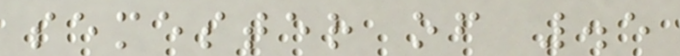semester of .5
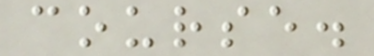course.
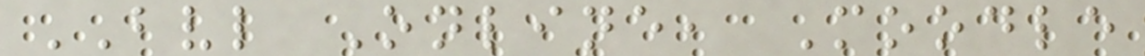BVL Online, Moodle
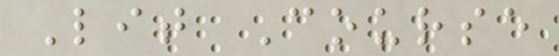Lit Course
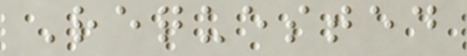Requested
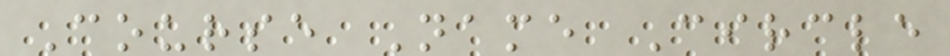Course Name Circle
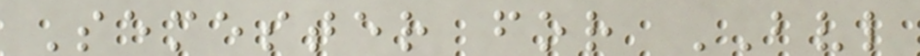Semester for BVL
